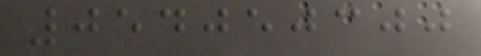054050300
